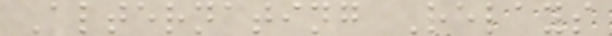Alternating Relays
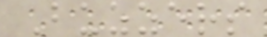Buzzers
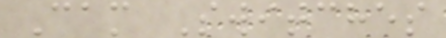Cam Switches
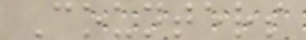Counters
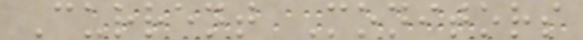Current Monitors
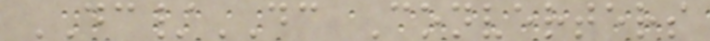DC/DC Converters
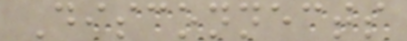Disconnects
